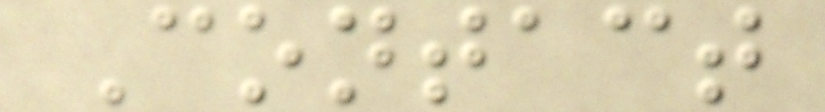Contact
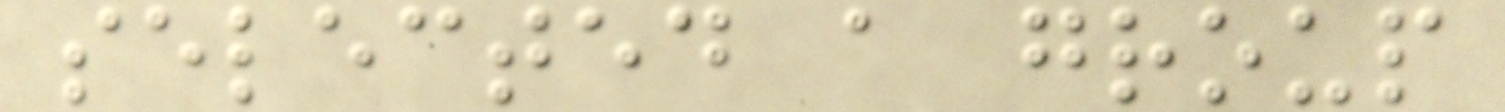selected a group
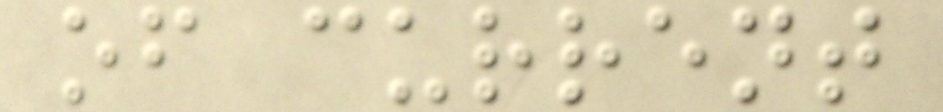of current
